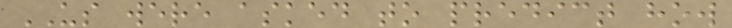US were asked to predict how
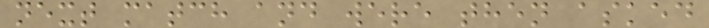next match and were then asked
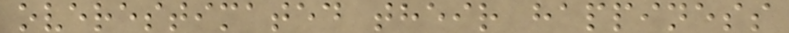overestimated their happiness
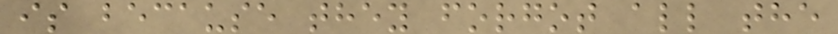is because they forgot all the
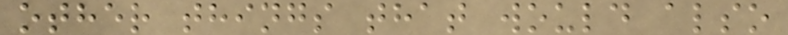other things that would also
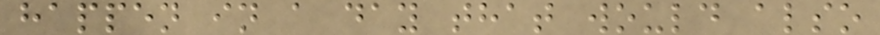happen in a day that would also
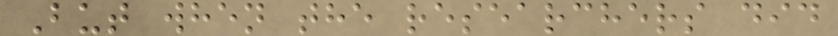But when the researchers did
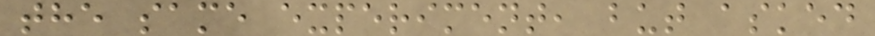the same experiment, but asked
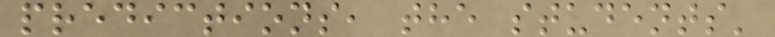predictions, the students'
